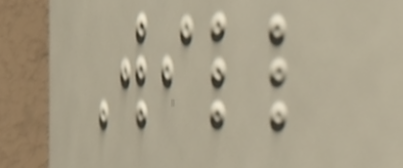Will
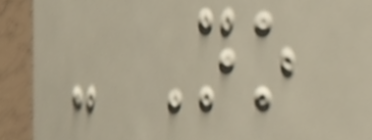- No
